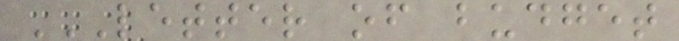LETTER OF BUDGET
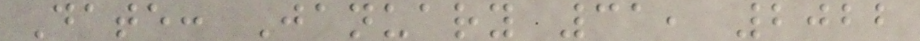Date: January 31, 2022
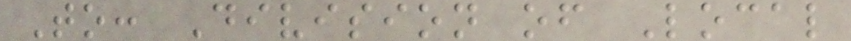To: Division of Local
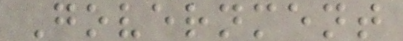Government
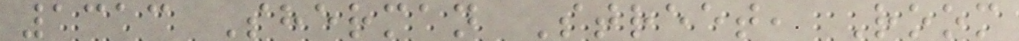1313 Sherman Street, Room
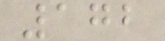172
